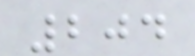204
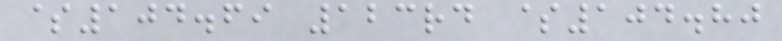$104.69 123rd $104.80
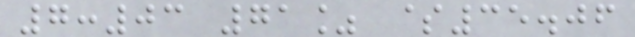7:03 71% $35.06
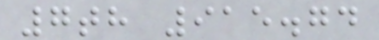7th 915.74
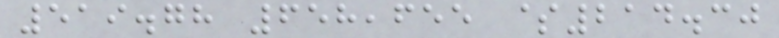519.78 658,655 $214.30
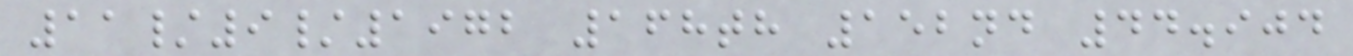11/9/1972 168th 152nd 44.904
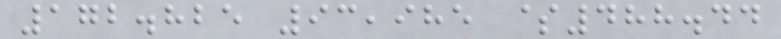172.825 93,985 $488.44
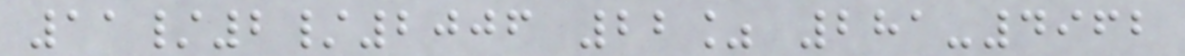11/2/2006 22% 281-4962
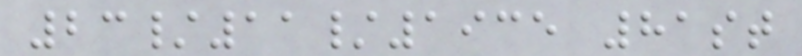23/11/1935 81st
